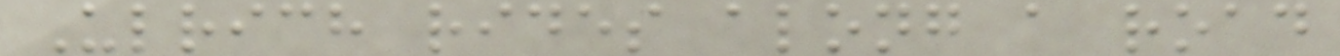Ulrich rides along a road
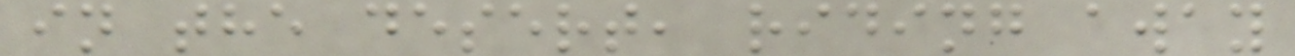in the desert, riding away
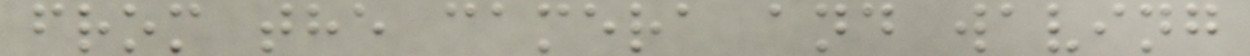from the camera and waving
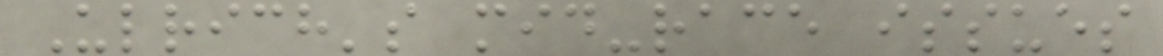Ulrich's mid-race issues
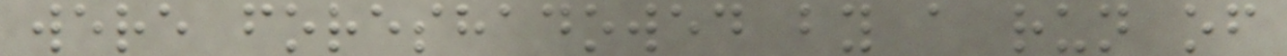were foreshadowed by a run of
